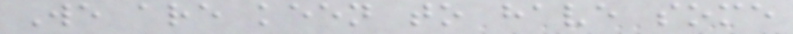We are keen to have some
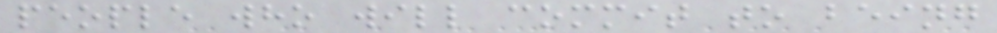people who will commit to being
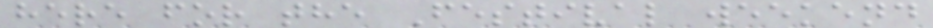here for the Festival weekend
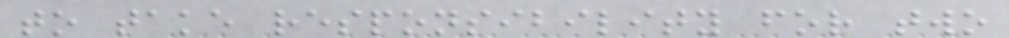to take responsibility for two
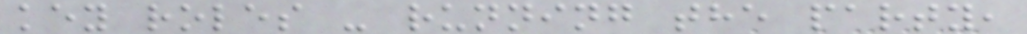key roles - running the party,
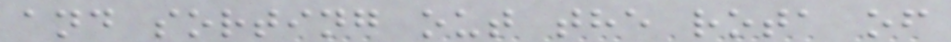and sorting out the rota of
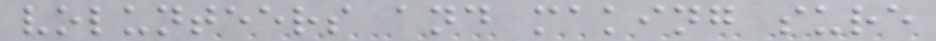volunteers and making sure
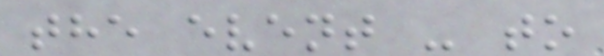the event - to
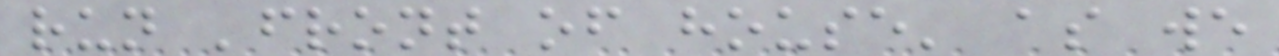run 'front of house' as we
